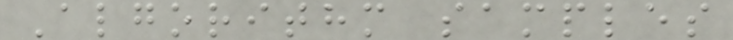Algorithm samples
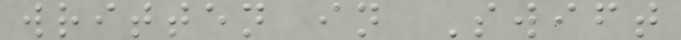written in Swift
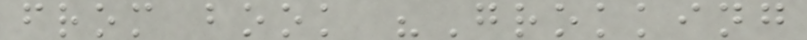from book "Grokking
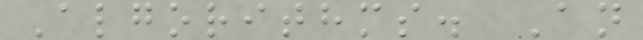Algorithms. An
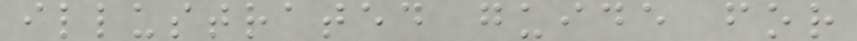illustrated guide for
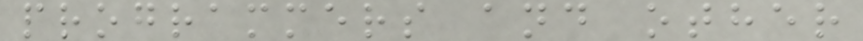programmers and other
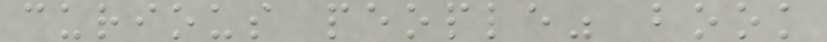curious people" book
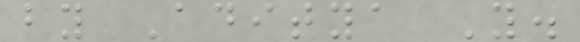by Aditya Y.
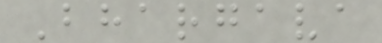Bhargava
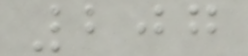207
